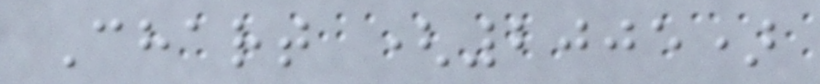Chart (2005)
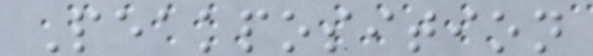Peakposition
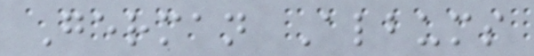German Albums
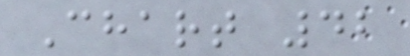Chart 42
